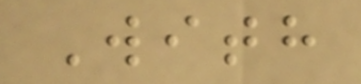With
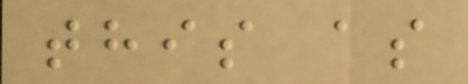this as
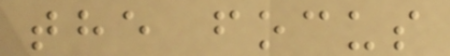the focus
